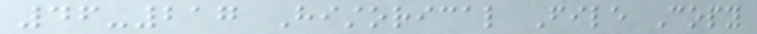46-217 Historical File Copy
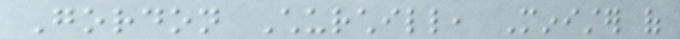Gordon Churchill, Minister of
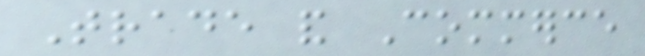Trade and Commerce
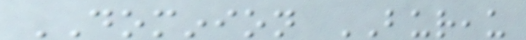DOMINION BUREAU
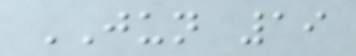JUN 19
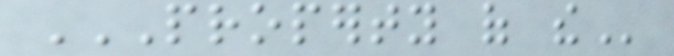PROPERTY OF THE
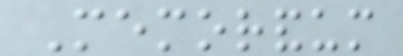Memorandum
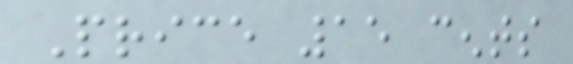Price 15 cents
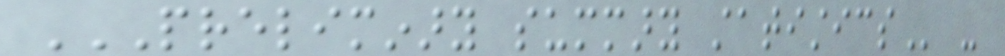PRELIMINARY SUMMARY STATISTICS -
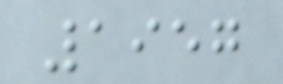1957
